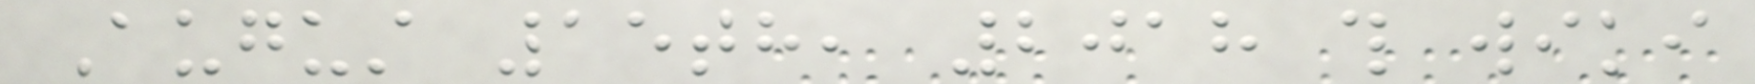August 15th, 2018 this wiki
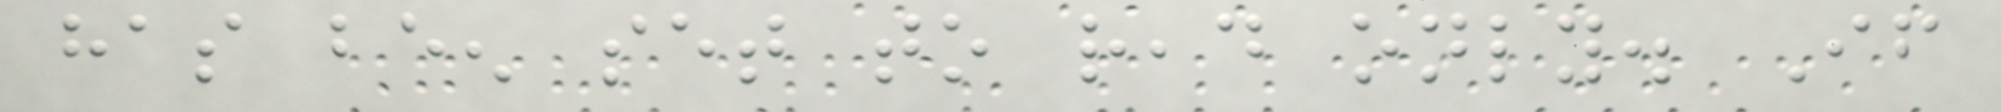has been set to read only. If
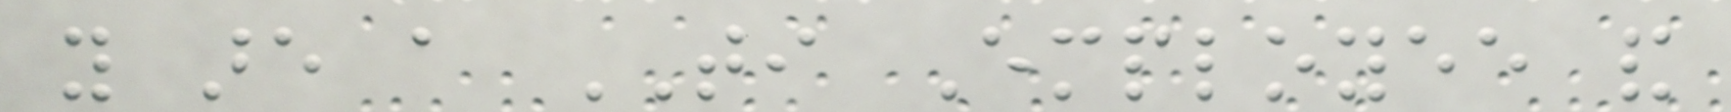you are a TI Employee and
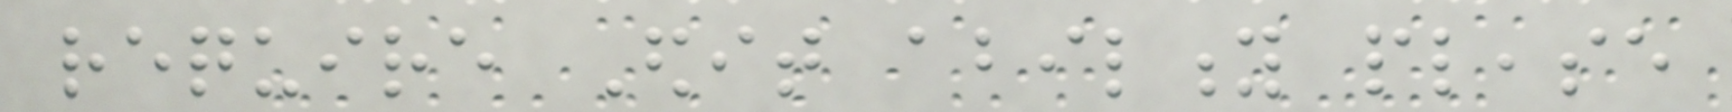require Edit ability please
